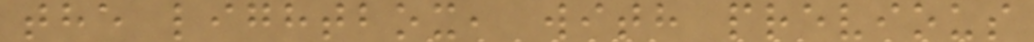the lightbox, with previous
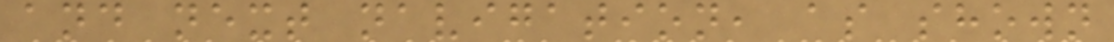and next navigation, as shown
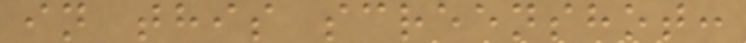in this screenshot:
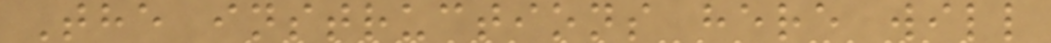The instructions here will
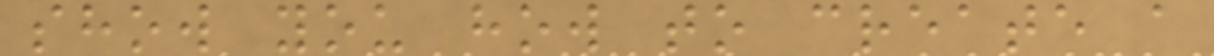show you how to create a
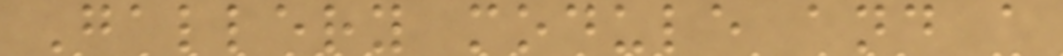Gallery module and a
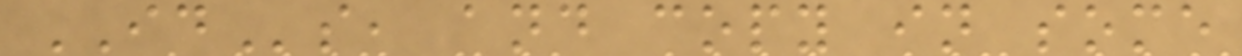IDs, and copy in some
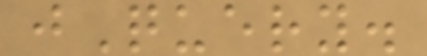jQuery.
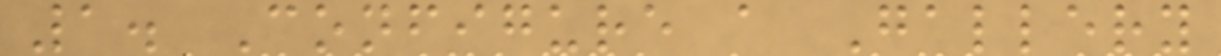1. Configure a Gallery
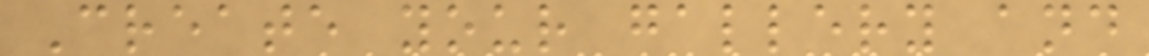Create your gallery and
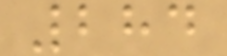284
